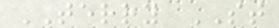TERRY ST
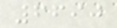6690
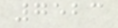7523
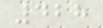428
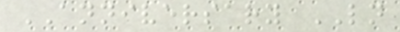ANNIVERSARY LN
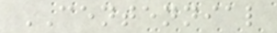CENTENNIAL
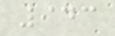943
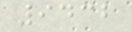9432
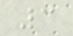3
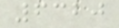6320
